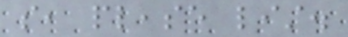so, please list.
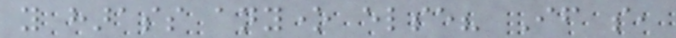you harass anyone else? If so,
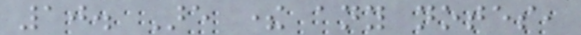10. Are there any notes,
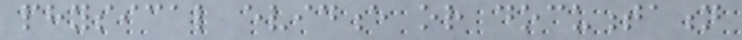physical evidence or documentation
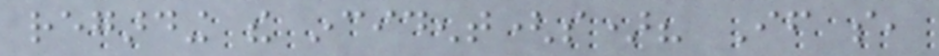regarding the incident(s)? If so,
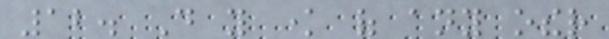12. Do you know of any other
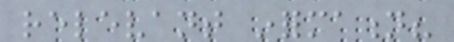relevant information?
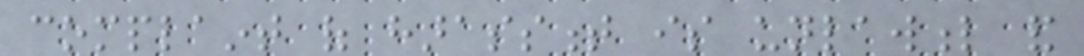complaint of harassment is unlawful and
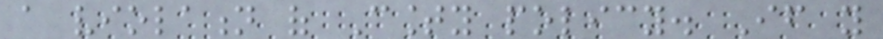a violation of County policy. If you
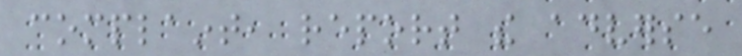complaint, report the adverse
